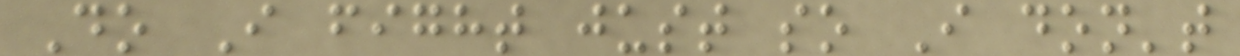Do I fight just so I don't
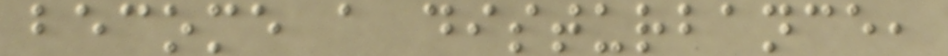become a disturbance,
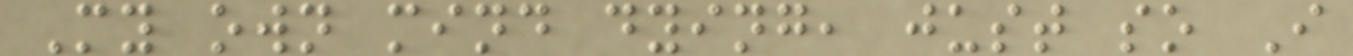My own mind dying, just so I
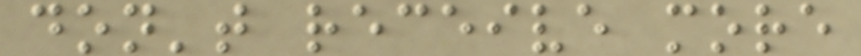don't receive more
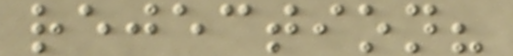rejection?
